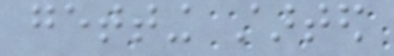getting started
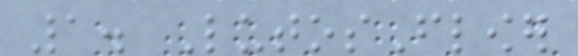1. LutosFlower
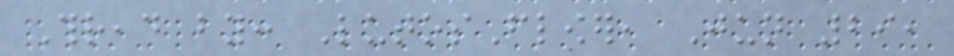Thread by: LutosFlower, Jun 29,
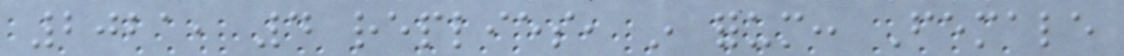2021, 4 replies, in forum: Female
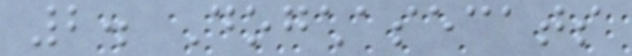2. Dogchasecats
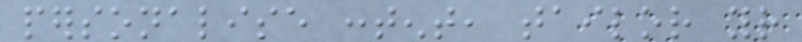personalise content, tailor your
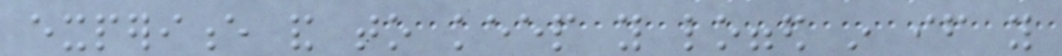experience and to keep you logged in if you
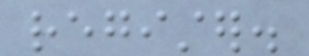register.
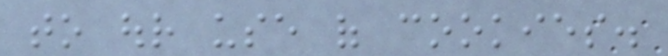to our use of cookies.
